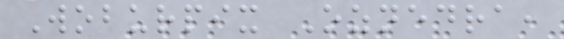Woburpix Oznedra,
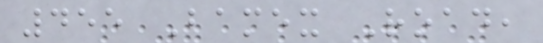455 Bamex Road,
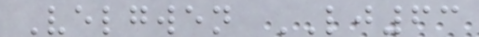Velgwen LJ63
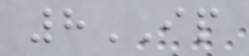8IP
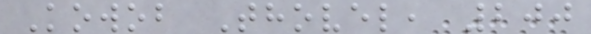Kowob Thovel, 200
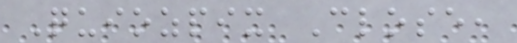Quiozpix Close,
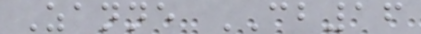Zanne CB16
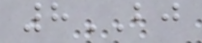8BJ
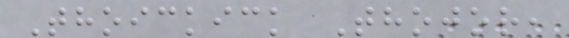Thoickick Thojor,
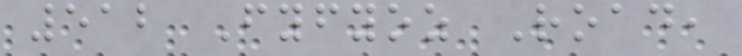512 Fyfyoz Road,
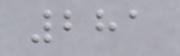281
